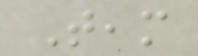Team
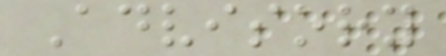Advisory
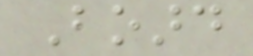Board
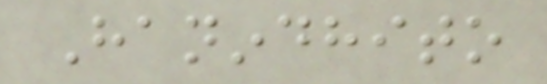Hanindhito
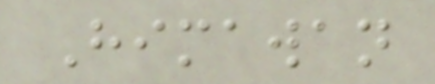Himawan
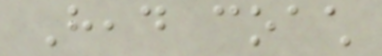Head coach
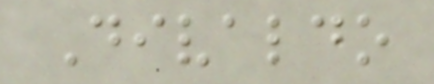Divaldo
